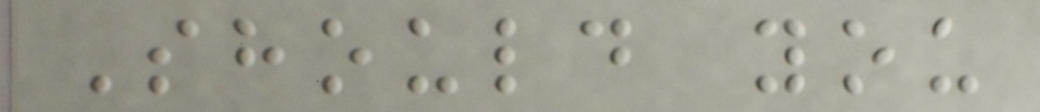Should you
